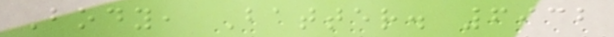Body, Batter. 6932
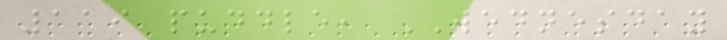119 puddle, WEDNESDAY
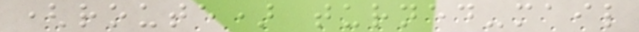(route) turned-mail
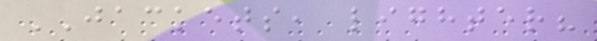JACKETS, lighter?
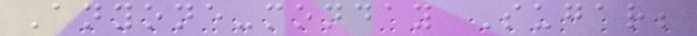Anyone-monday Sugar;
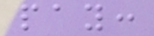pay:
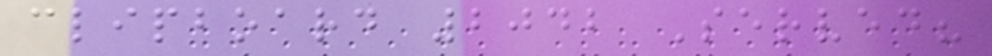clipboard 2042 Served?
